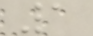1
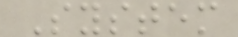System
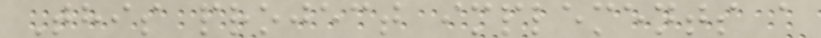This project implements a
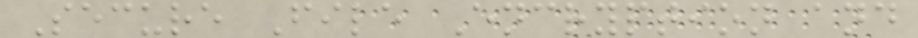Secure File Encryption and
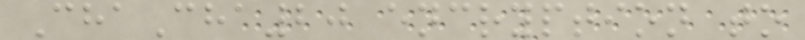ChaCha20 encryption to
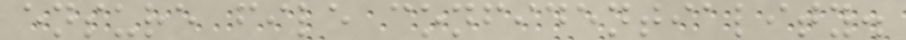ensure file confidentiality.
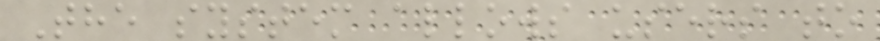The system allows users to
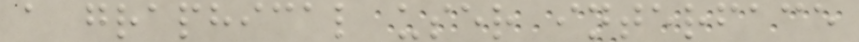a graphical user interface
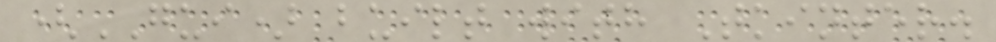(GUI) built with Tkinter.
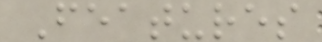Features
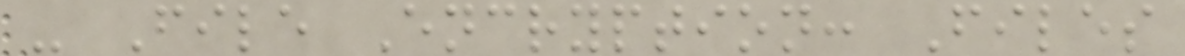- File Encryption: Files
